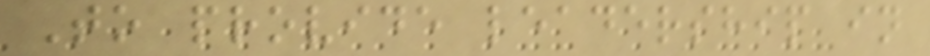To provide leadership in
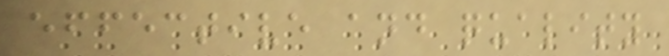effective and quality
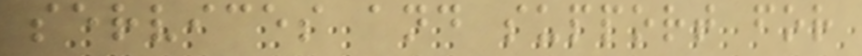services and support for
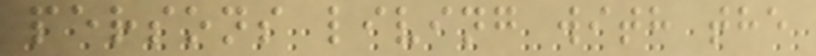persons living with the
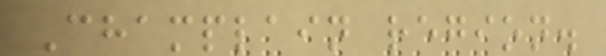Champlain region.
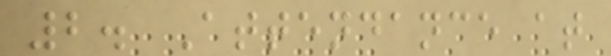2. Attendance at
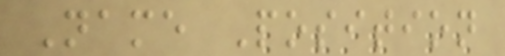Name Position
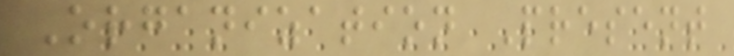Organization Present
